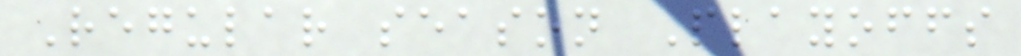Regular season Playoffs
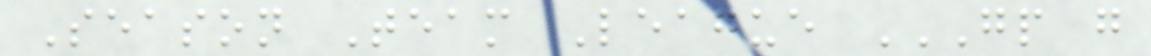Season Team League GP G
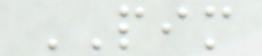PIM
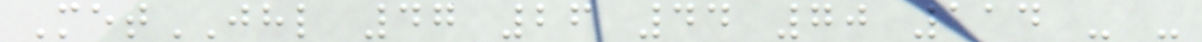MetJHL 47 26 44 70 114 - -
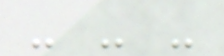- - -
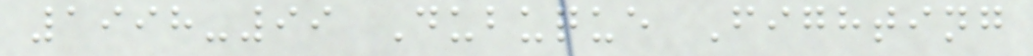1998-99 Dubuque Fighting
